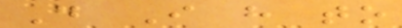Do I have to
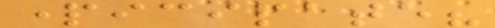participate?
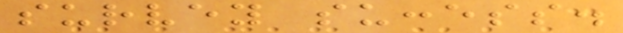survey success.
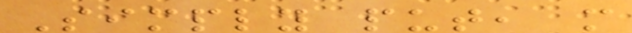Simply put, more
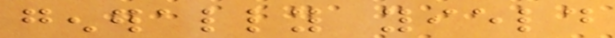generally yield
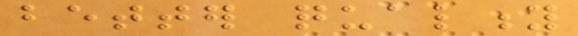better quality
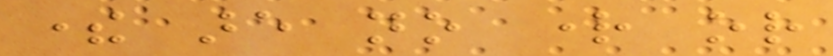there are no right or
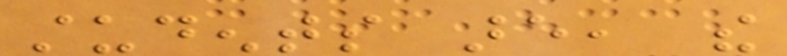students are, the
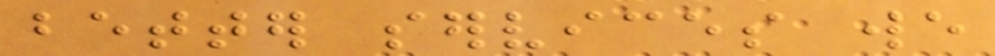better services we
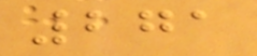271
